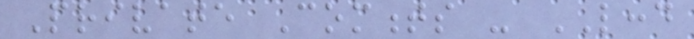Private Comments - LCCD
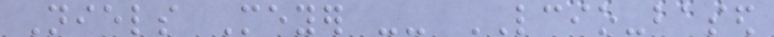Niels Meyer -- LCIO-based
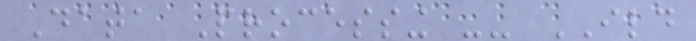Data Processing -- ILD
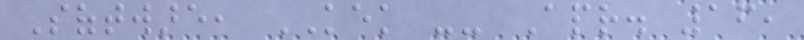Software, KEK -- Apr. 16,
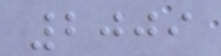2009
